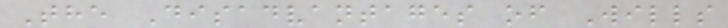The Disadvantages of Wills
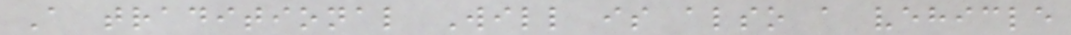A traditional Will is also a vehicle
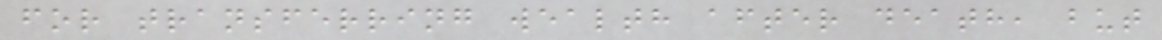for transferring wealth after death, but
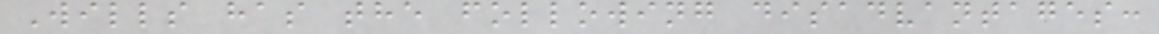Wills has the following disadvantages:
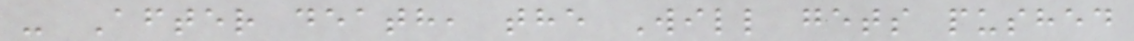- After death, the Will gets pushed
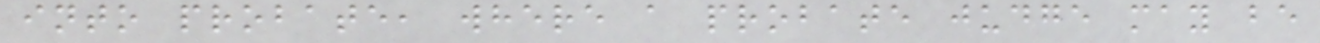into probate, where a probate judge may be
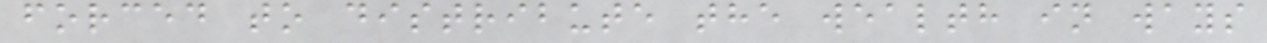forced to distribute the wealth in ways
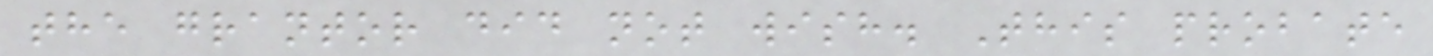the grantor did not wish. This probate
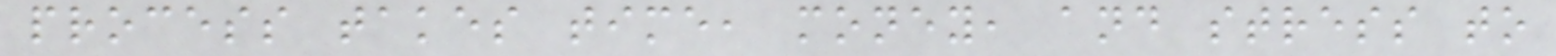process takes time, money, and stress to
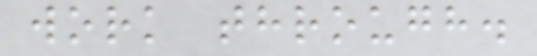work through.
